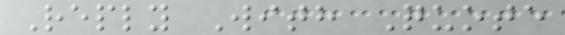Reply With Quote
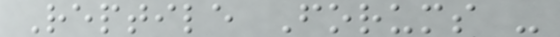Reptile Forums -
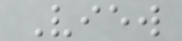View
